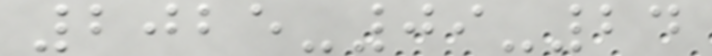2025-09-24
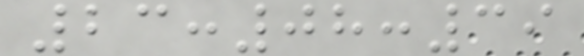23:08:39
